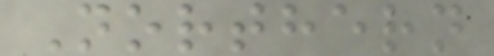Northern
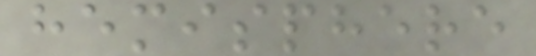hemisphere
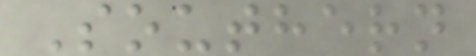Southern
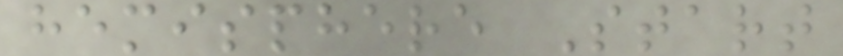hemisphere Start
